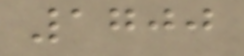1700
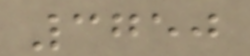3750
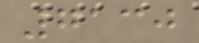7130
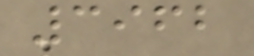3962
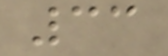33
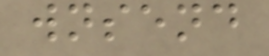wnsend
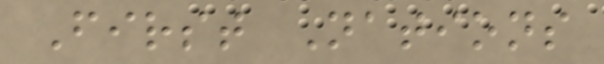First Nations
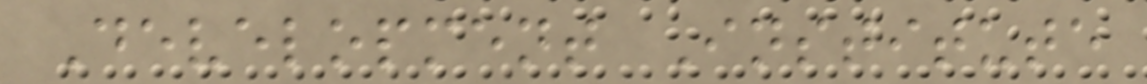Development Institute
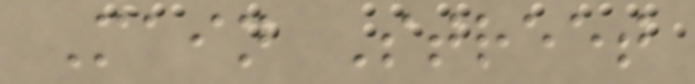Main Street
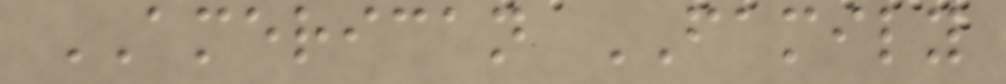AMERICAN FAMILY
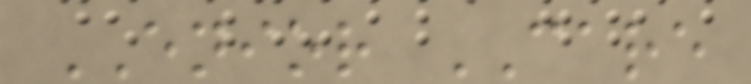ENIOR CARE
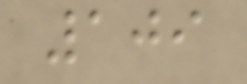109
